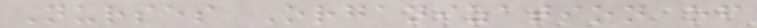Nurses Organization of
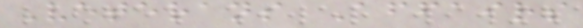Veterans Affairs
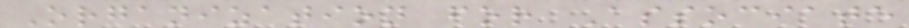Organization for Associate
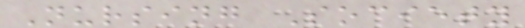Nursing Society
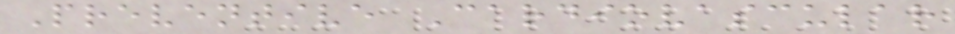Preventive Cardiovascular
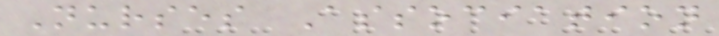Nurses Association
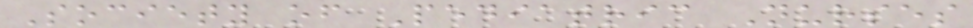Society of Pediatric Nurses
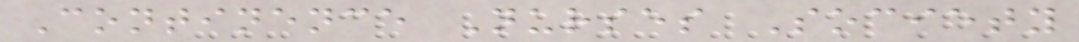Continence Nurses Society
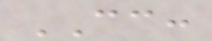CC:
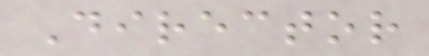Director
